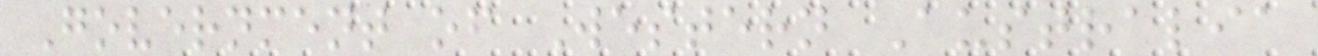Government of Western Australia
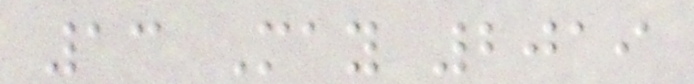13 May 2019
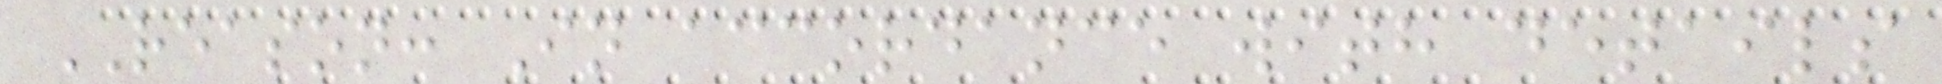REASON: In accordance with details
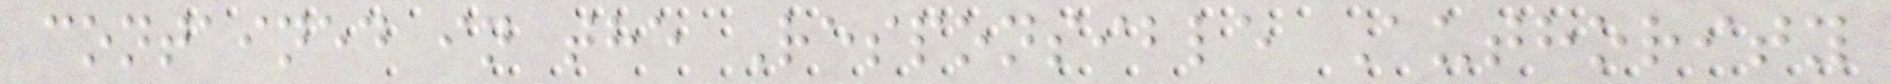contained in the Responsible Authority
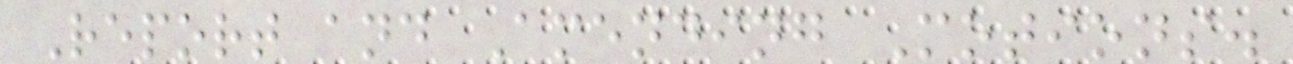Report and Amending Motions.
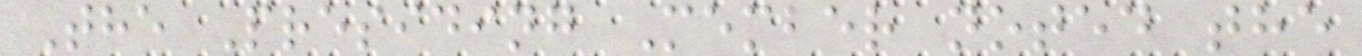The Presiding Member noted the
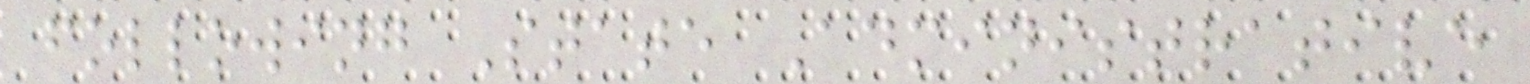following State Administrative
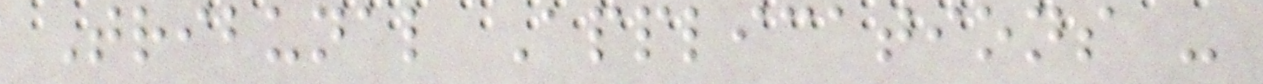Tribunal Applications -
